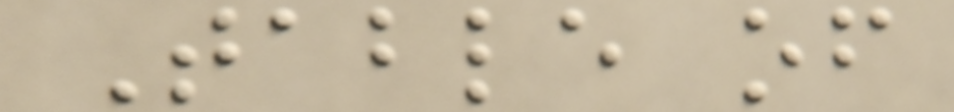Table of
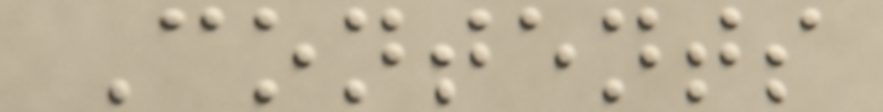Contents
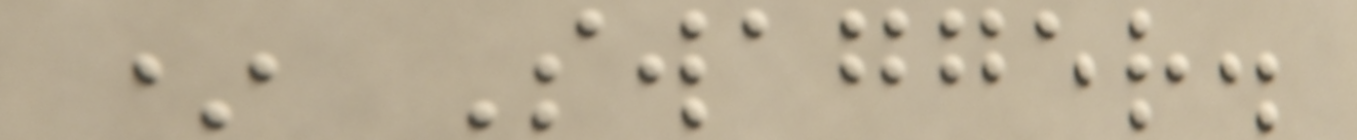* Swagger.
